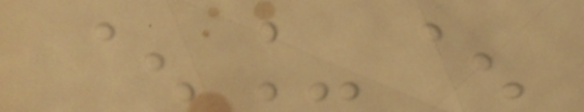^_^
